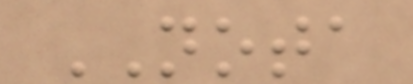NOTA
